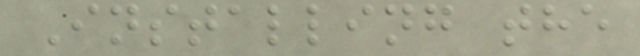Installing the
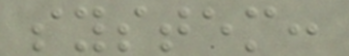system:
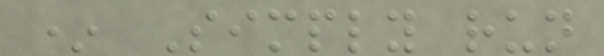* Simply run
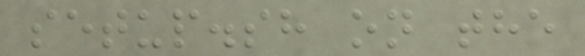setup.sh on the
